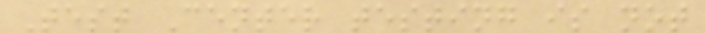Test Center testing is not
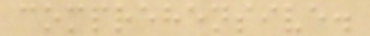comprehensive.
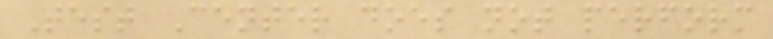Test Center does not perform
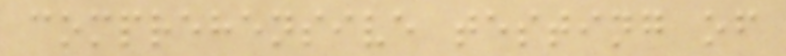comprehensive testing of
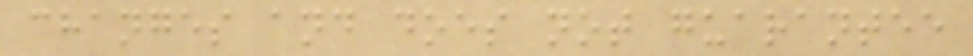changes and does not guarantee
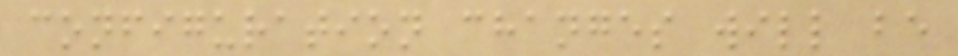configuration changes will be
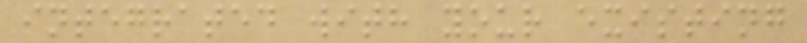integrated with your existing
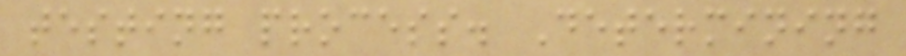testing process. Determining
